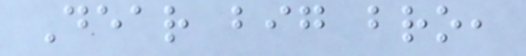Dear big bro,
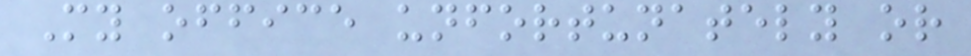My office unfortunately or
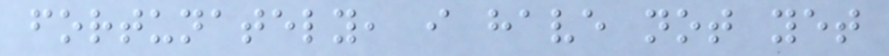fortunately, i have not yet
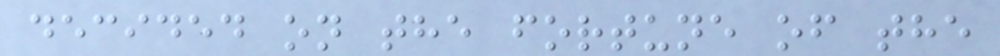decided on the fortune of the
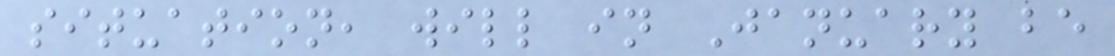situation, will in January be
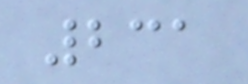231
